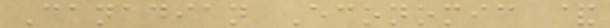Canadian Economic &
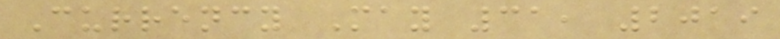Currency May 31, 2019
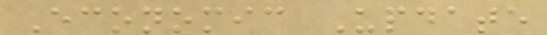Economic Update
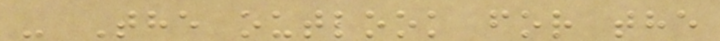- The outlook for the
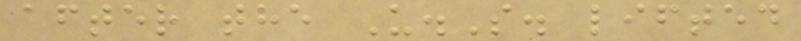after the U.S. lifted
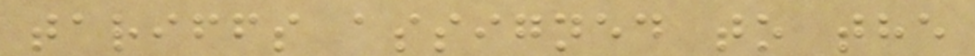tariffs assigned to the
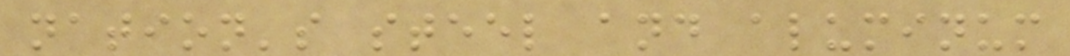nation's steel and aluminum
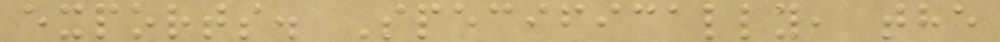exports. Specifically, the
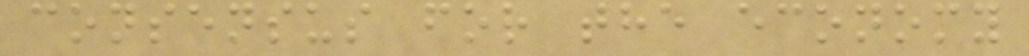consensus for the economy
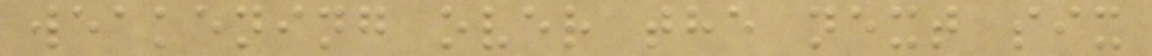weakening over the next six
